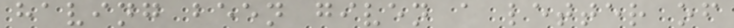having been given a letter of
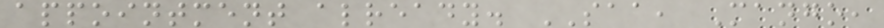appointment already. SAA, Mango,
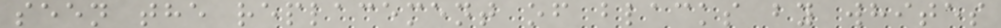seen the replacement of blacks by whites
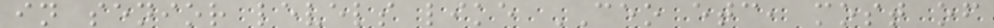in senior levels like CEO etc, most of
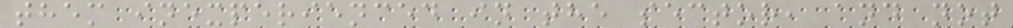them inexperienced in the sector, and not
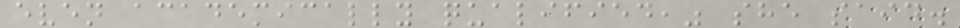even academically qualified," she said.
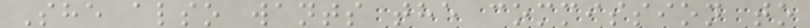She also wants the commission to
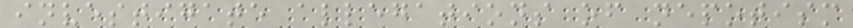investigate allegations of nepotism
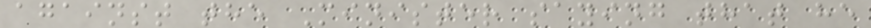against the Minister saying that he
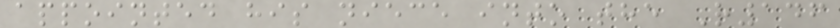appointed his niece into the R146
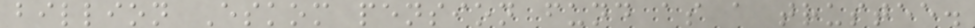billion Eskom pension fund as a trustee.
